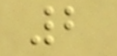2
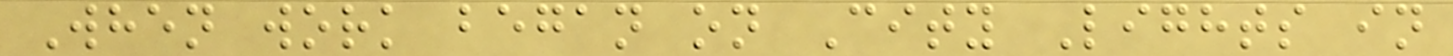When work began on City Lights in
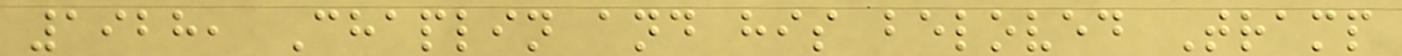1928, Chaplin and his beloved Tramp
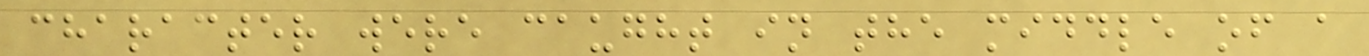character were caught in the middle of a
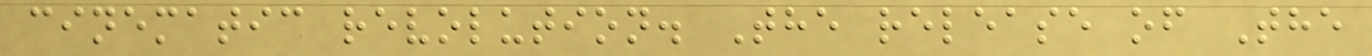cinematic revolution. The release of The
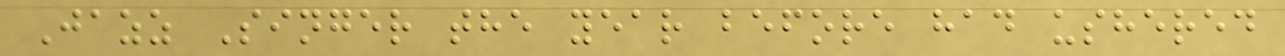Jazz Singer the year before had ushered
